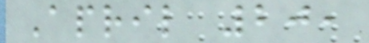April 20,
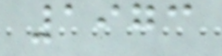1973
